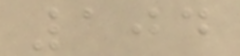104
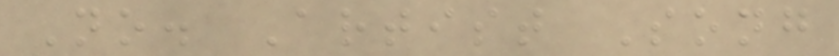No. Artist Song
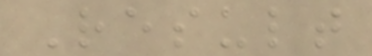Result
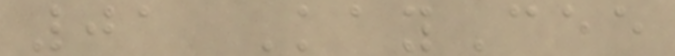01 KayCee
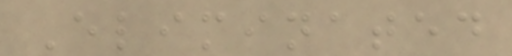Eliminated
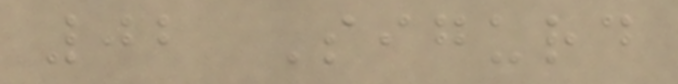02 Sigurd
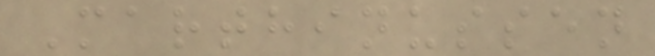Marthinussen
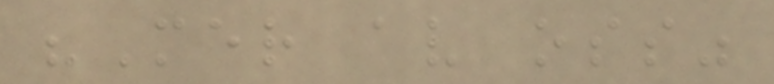"Mer av oss"
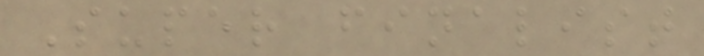Super finalist
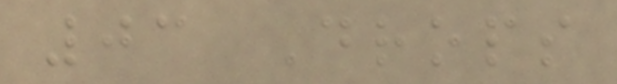03 Drops
